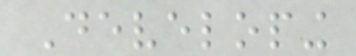Developing
